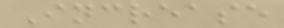Increase
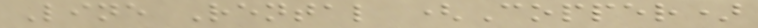Line Rental (Copper)
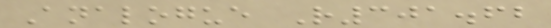Analogue R301.62
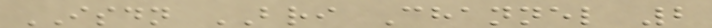ISDN BRI Channel 2
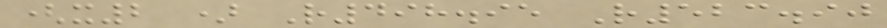(x2 ) R498.95 R523.90
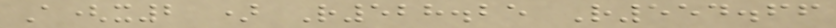A(x2 ) R528.25 R554.66
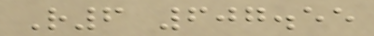R6 607.55
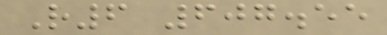R6 607.55
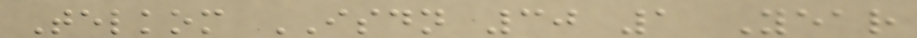Telkom ISDN 30 1 Year
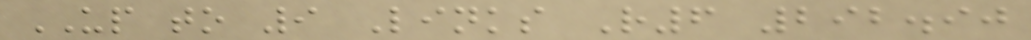UP to 9 Links R6 292.90
